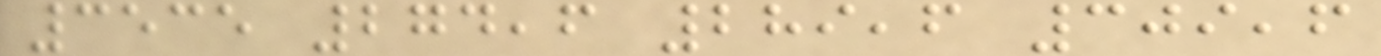3535 274,6 289,6 309,6
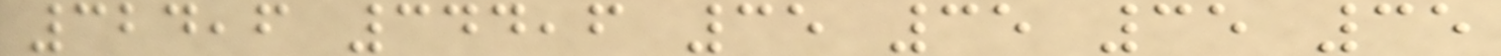324,6 344,6 35 35 35 35
